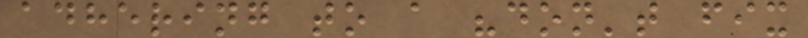adhering to a "don't fix
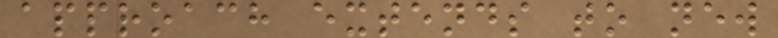approach extends to new
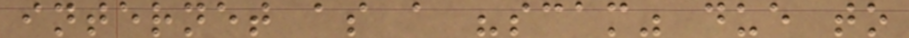internet as a "scam" due to
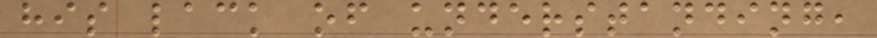his lack of understanding,
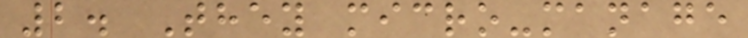2. They micro-manage
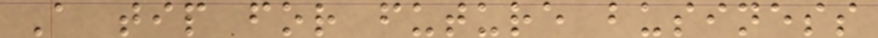A tip for future business
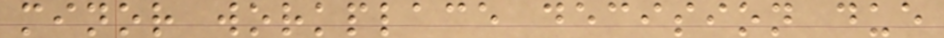minor workplace decision due
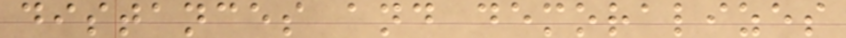distances and demoralizes
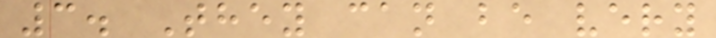3. They can be very
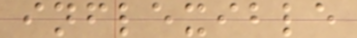inflexible
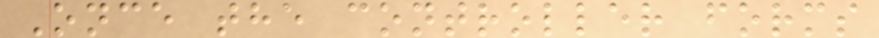Once the controller forms
